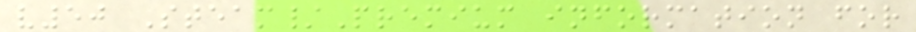v50 Steam/Premium information for
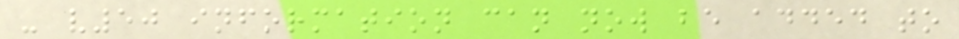- v50 information can now be added to
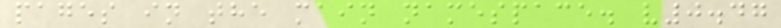pages in the main namespace. v0.47
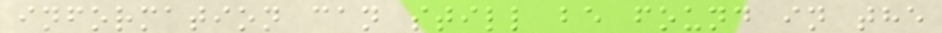information can still be found in the
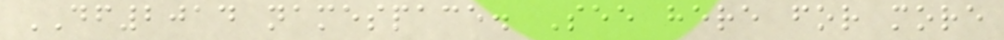DF2014 namespace. See here for more
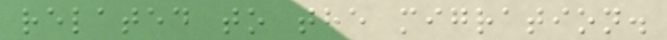related to the migration.
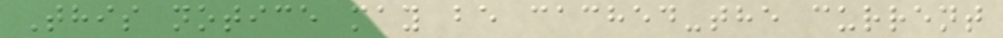This notice may be cached-the current
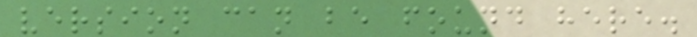version can be found here.
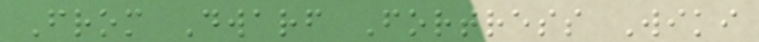From Dwarf Fortress Wiki
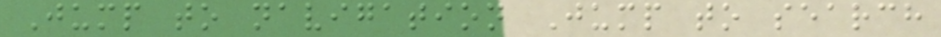Jump to navigation Jump to search
